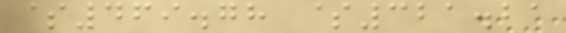$469.78 $321.21
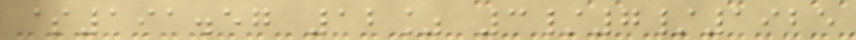$191.57 12% 3/7/1925
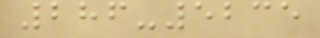286-5235
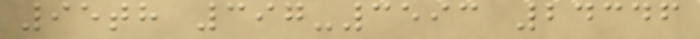95th 397-3593 24346
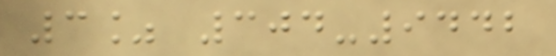3% 304-9442
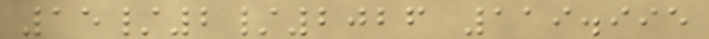15/2/2026 119.995
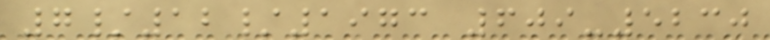7/12/1973 609-5230
